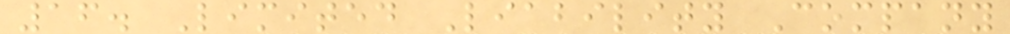16. Limited Liability Company
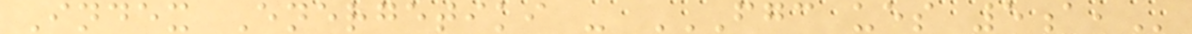Index Energetiki - FGC UES 5A,
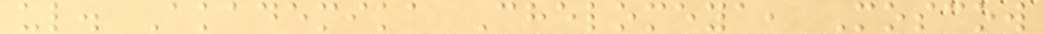ul. Akademika Chelomeya, Moscow
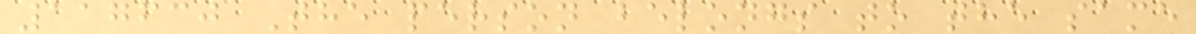117630 The person belongs to the same
